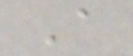A
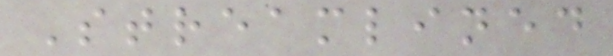Streamlined
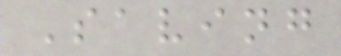Saving
